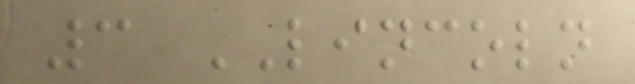3 LINCOLN
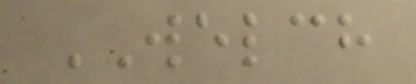WELCH
